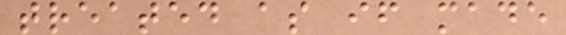treated as if made
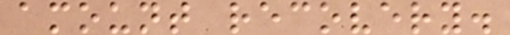amount recovery.
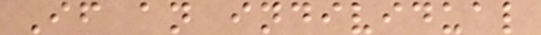If an individual
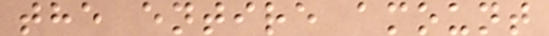the entire amount
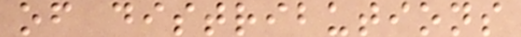of distributions
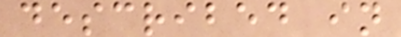described in
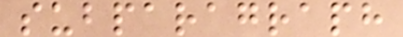subparagraph
